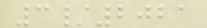3/2021
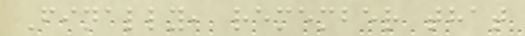Finally, remember that
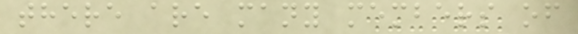there are many members of
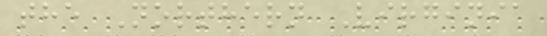the Northern Virginia
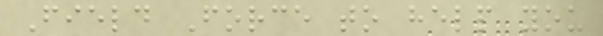Field Force to help you
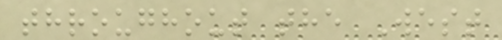throughout the West
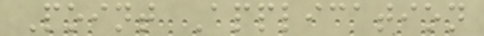Point Application
